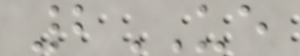2UE
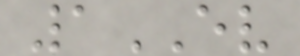1EV
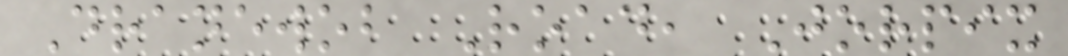Dranewob Road, Jorpix
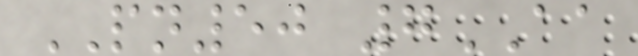PN50 7AA
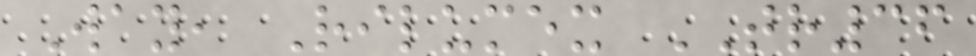Way, Rilumex TR36
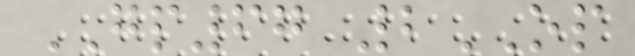GP67 2OP
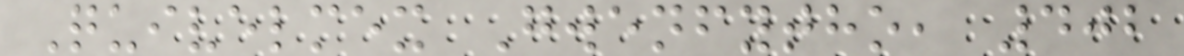Quivelmex Gwenfytho, 402
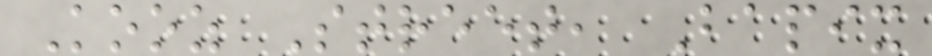Kooz Street, Bapix
